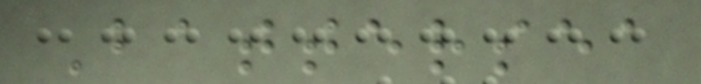Battersea
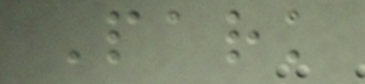Park
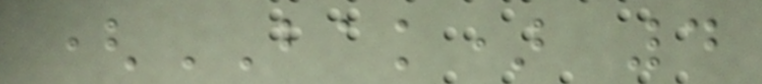(BAK) 4
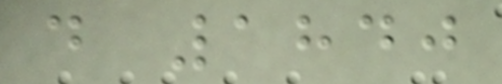d 1840
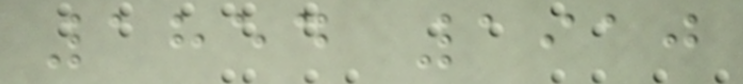1854 1910
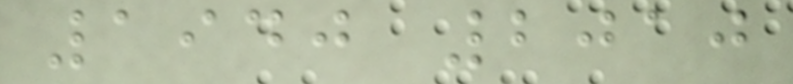1940 2010
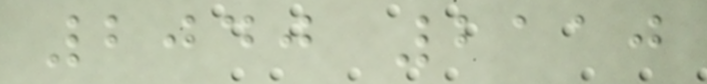2040 2110
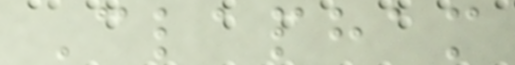Clapham
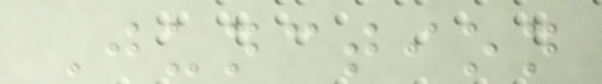Junction
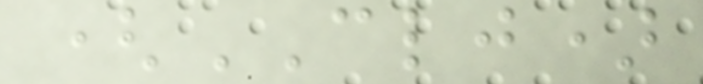(CLJ)
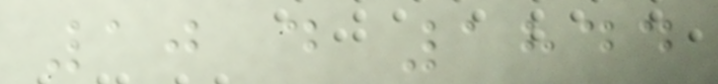10 d 1844
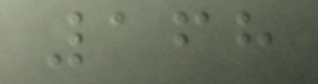168
